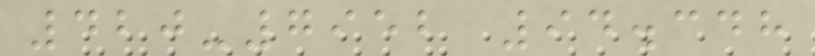420-7952 94.348
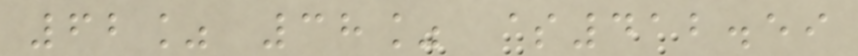62% 38% $412.59
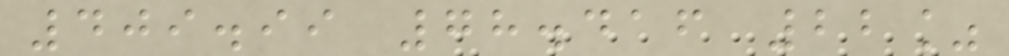409.99 78.416 22%
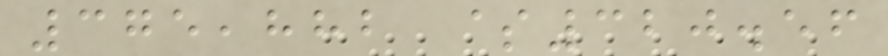375,882 $320.56
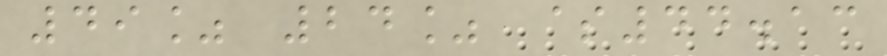49% 24% $44.13
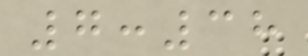7:38
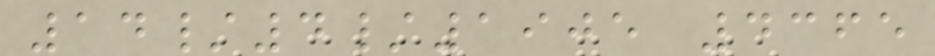14/4/1905 4365
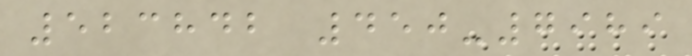523842 450-7989
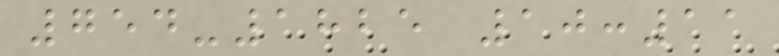754-1825 10:11
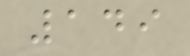149
